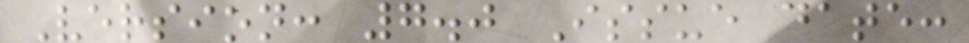Version: 7.0 Issue date:
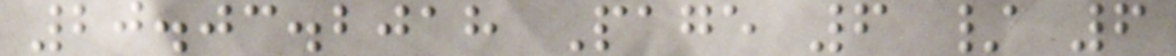20.03.2018 Page 6 / 6
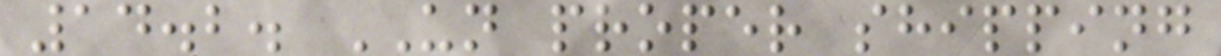14.2. UN proper shipping
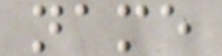name
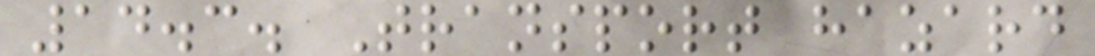14.3. Transport hazard
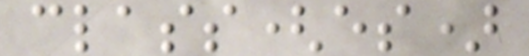class(es)
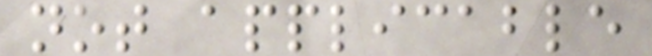not applicable
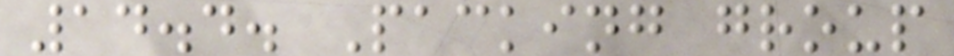14.4. Packing group
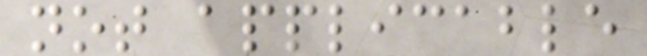not applicable
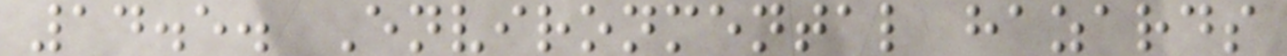14.5. Environmental hazards
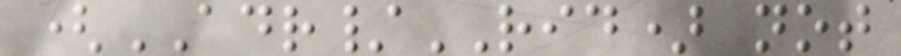(ADR/RID) not
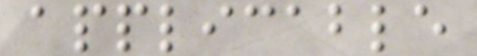applicable
